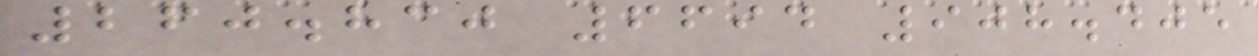260.830 6694 908.405
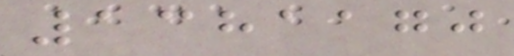1381170
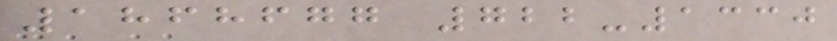1868677 722-1330
